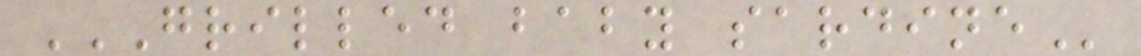GRILLED BABY SARDINE
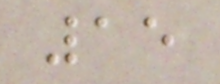15
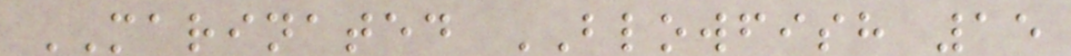MARINATED BLOWFISH 15
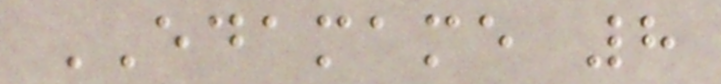EDAMAME 8
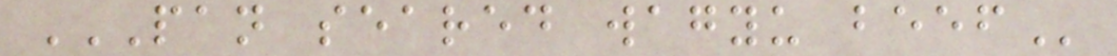PAN SEARED WAGYU BEEF
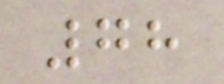78
